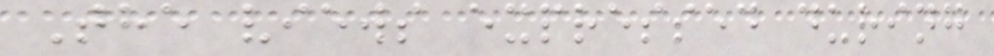The views expressed during
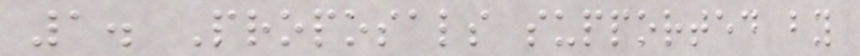1. Proposals supported by
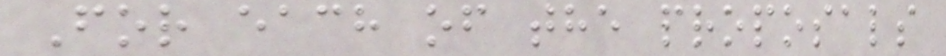For each of the proposals
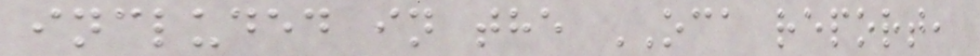included in the OCA report,
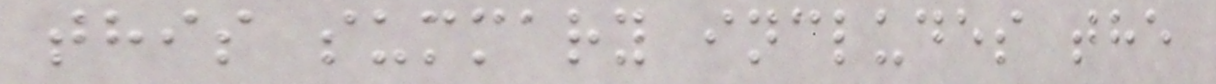this summary includes the
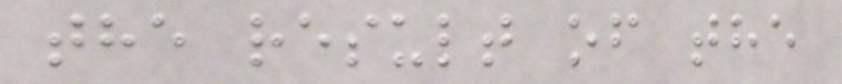the result of the
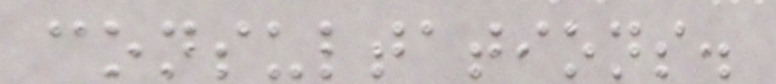consultations.
